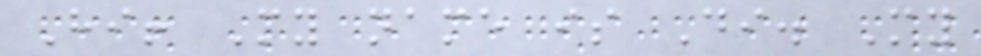Hi! My name is Di. My
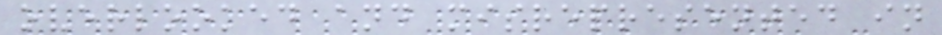overlooked and misrepresented in
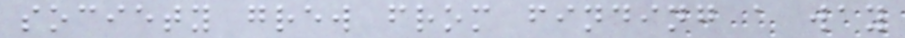society grew from finding a way
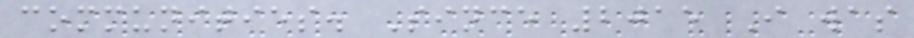communities. Since 2015 I was
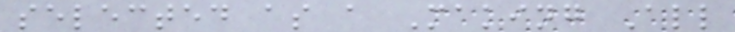selected as a Making All
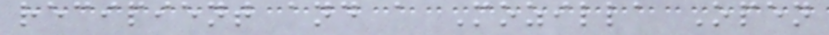recipient and a Mozilla Open
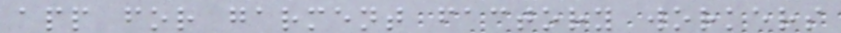app for garment factory workers
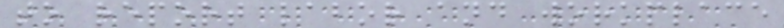to report labor and workplace
